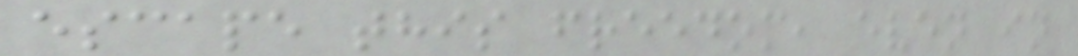escape this freedom, even in
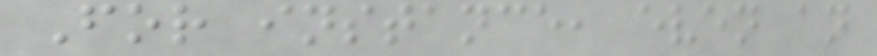For instance, even an
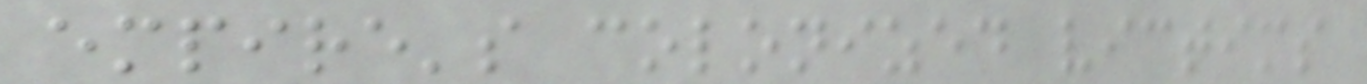empire's colonized victims
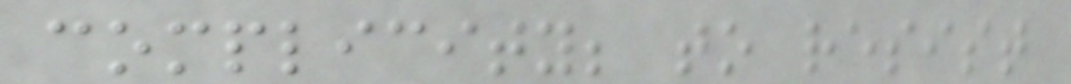complicity; to resist
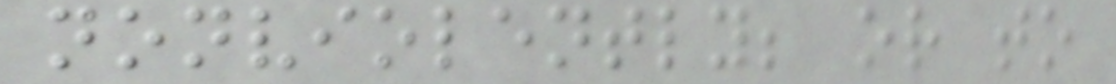nonviolently; or to
